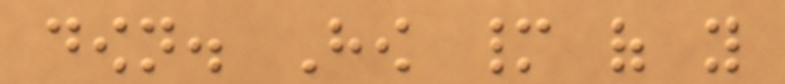down. How many of you
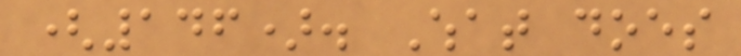(146). What does
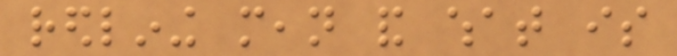redlining mean and what is
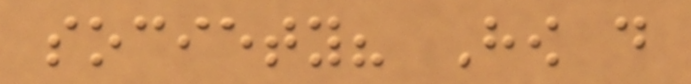society? How do
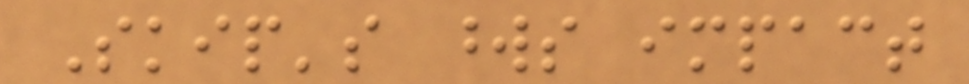Skip's words impact
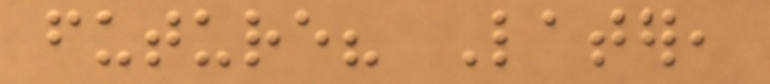future? Later,
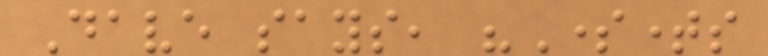Dave says, "Sometimes
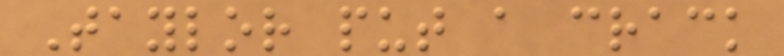Taylor put a crack
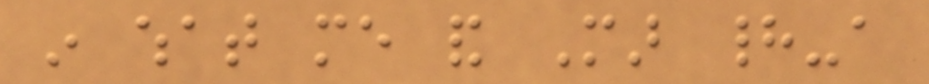in what me and Mar had-a
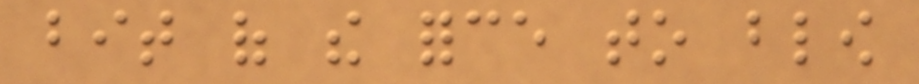bit of the force to blow
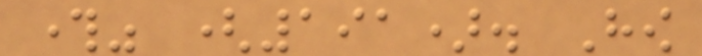through" (191). How
